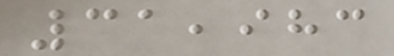31,983
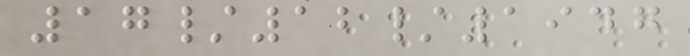17/12/1947
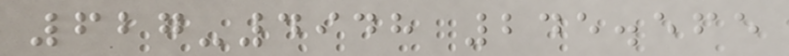627-4948 245.565
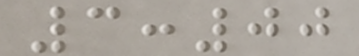3:00
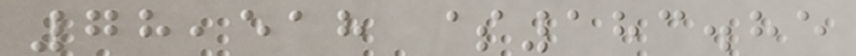78,518 $183.85
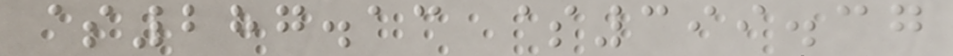$287.13 $399.37
